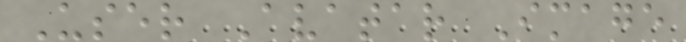User Avatar Image
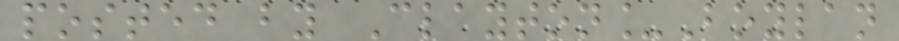posted by Clayton_Boylan
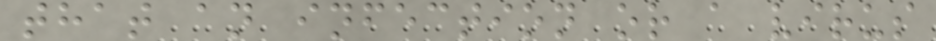that an infection or a virus
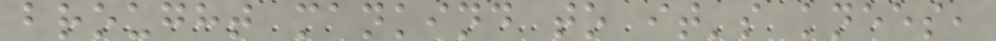brought mankind to it's knees,
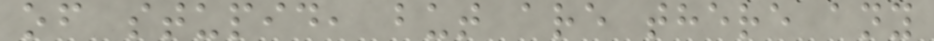of stupid, but are there any
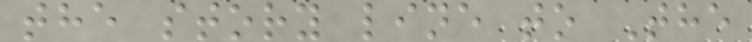the story line to The
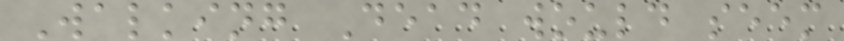Walking Dead would seem
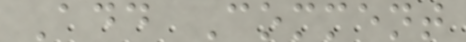Add Comment
